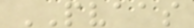PVAAS
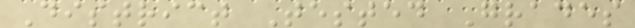District Tested Grades
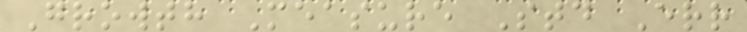Growth Measure Std Err
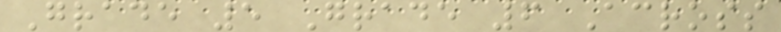Grade 5 Grade 6 Across
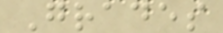Grades
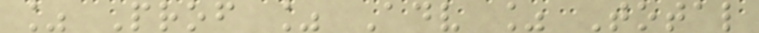% Prof % Adv % Total
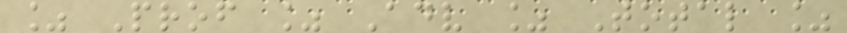% Prof % Adv % Total %
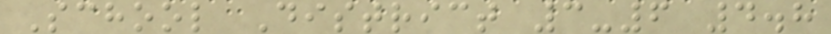School District 3-6 4.8
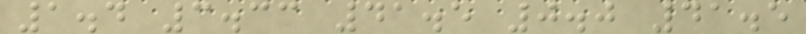1.4 3.33 41.5 0.0 41.5
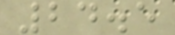24.5
